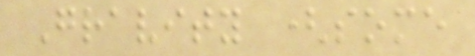Gravity (some
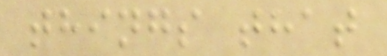things that
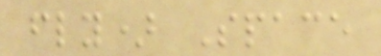fly) Space
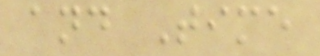and Time
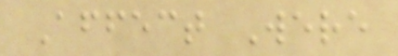Affect Were
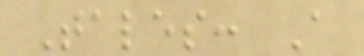Tales: A
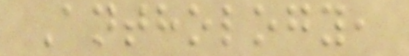Anthology,
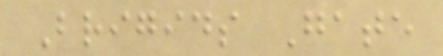Brigids Gate
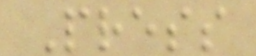Press
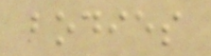bodies
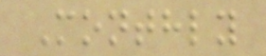Monthly
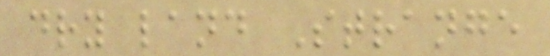dry land Strange
